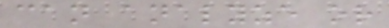can analyze or
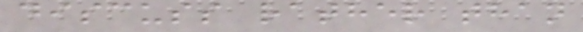discuss rather than
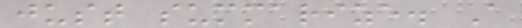just summarize. A
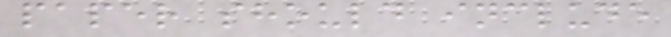paper should include
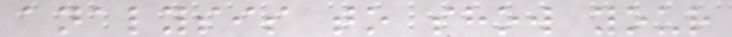analysis to show your
